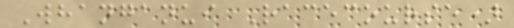Whanganui Racecourse)
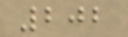202
